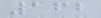162
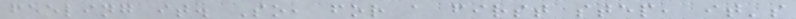feeling it. So, for a first step, it's
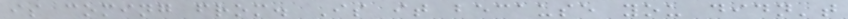is coming from. Is it because you didn't
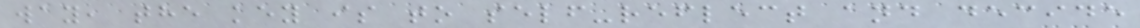way, the key is to self-reflect and decide
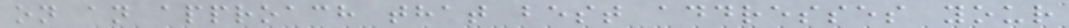on an approach that best addresses your
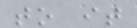to it
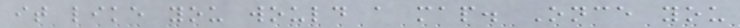it like you would a map. Once you
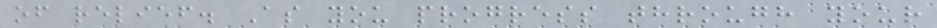of relief. As you progress through your
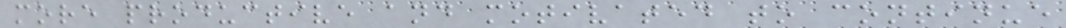more productive and motivated to continue
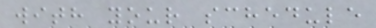with your schedule
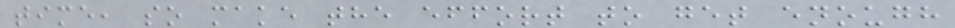time, so make the effort to get enough
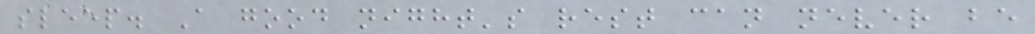sleep. A good night's rest can never be
